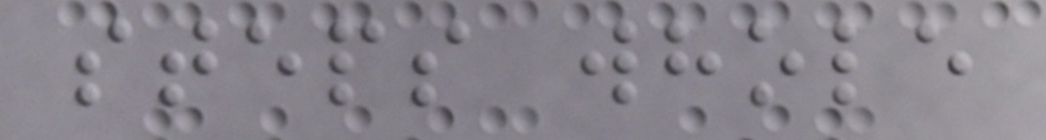steps whole
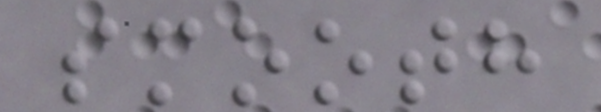smooth
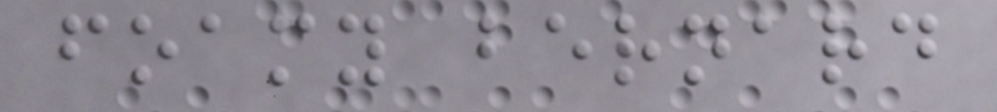foamy bernard
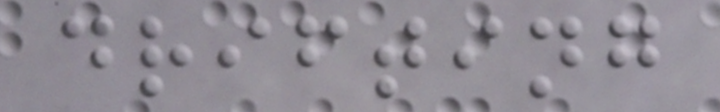drifting
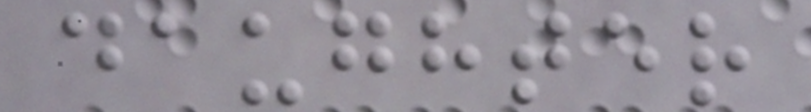daughter
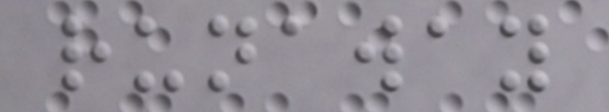runaway
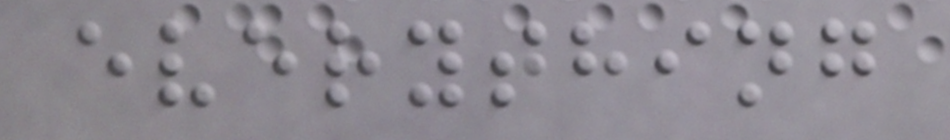everything
